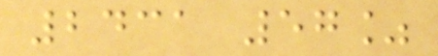2431 57%
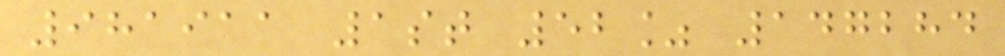981911 1st 52% 147284
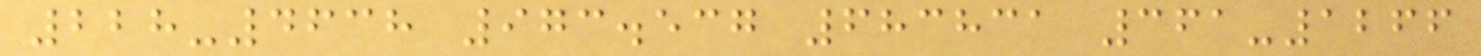228-4638 973.537 683831 361-1266
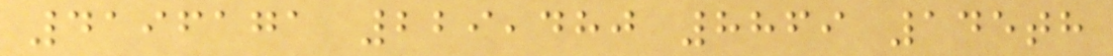4196171 229,480 8869 145th
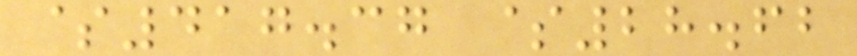$417.37 $28.62
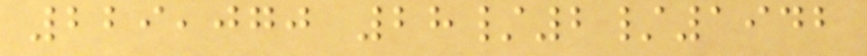229,070 28/2/1942
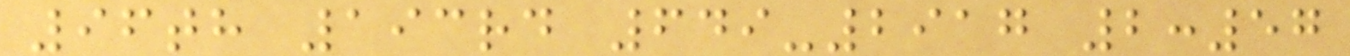96th 193rd 649-2917 2:57
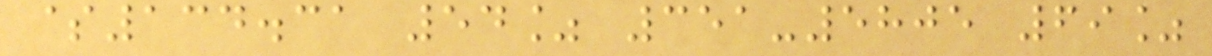$134.31 54% 351-5805 69%
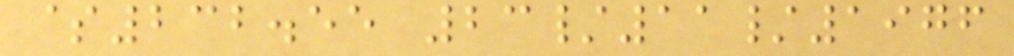$232.55 23/11/1976
